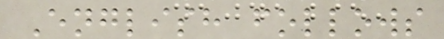English follows
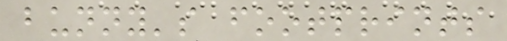bunny's footprints
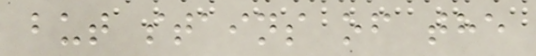but stains of the
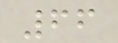66
